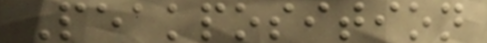Peakposition
